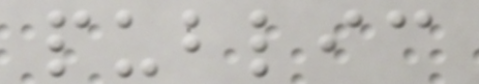public
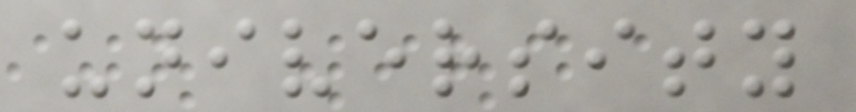university
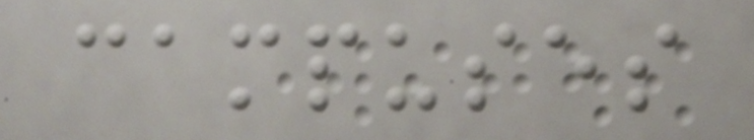campuses
